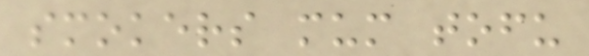smokers mum tofu
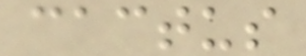cactus
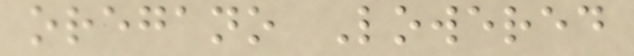oregano Lowered
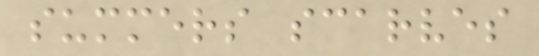summers scarves
